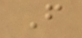F
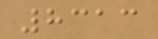8313
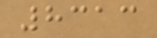8313
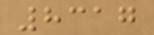8317
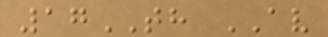17TH AV
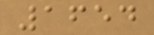1654
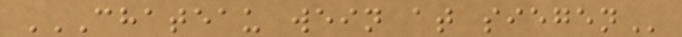CHATEAU WEIN AT SIEGEN
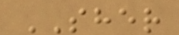SHER
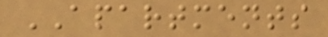APARTMENTS
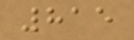815
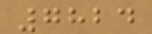7824
